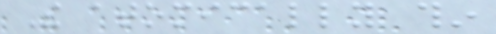The atomically thin
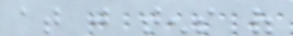at just tens of
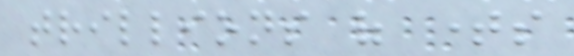trillions of times
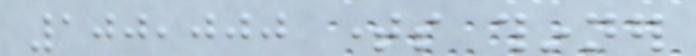100,000 times thinner
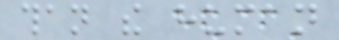than the human
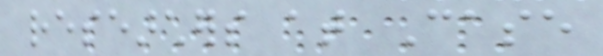researchers at Case
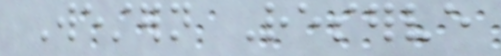Western Reserve
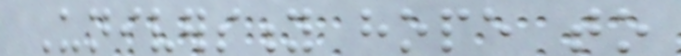University hope to
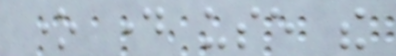one day use the
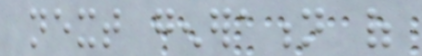next generation of
